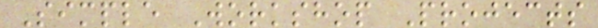Simple Workshop Projects
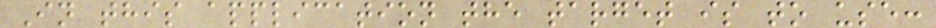In this application the target is to use:
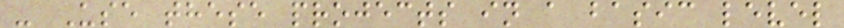- Use these projects in a basic level
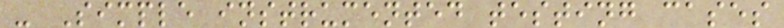- Simple instrumented testing cases
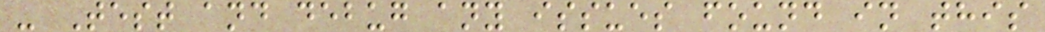- Test and debug any issues found in this
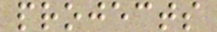projects
